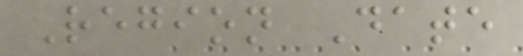Region Date
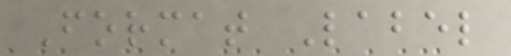Format Label
